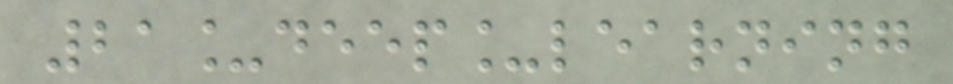21_deep_learning
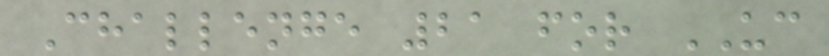Challenge 21 for UC
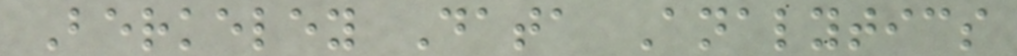Berkeley Data Analytics
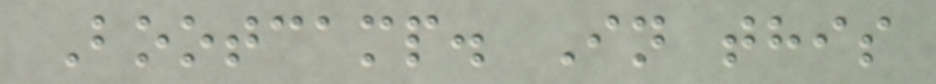Bootcamp. In this
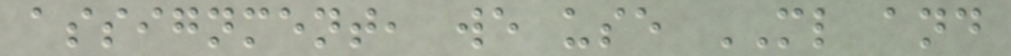assignment, we use ML and
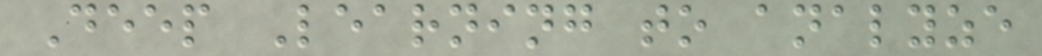Deep Learning to analyze
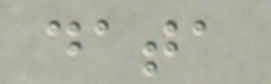data
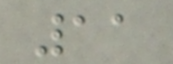11
